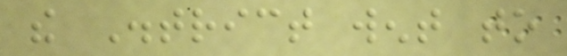the District went to
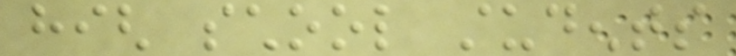high school students
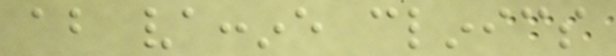about vaccine clinics
